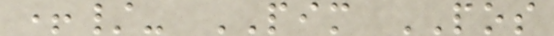+/- PIM POS
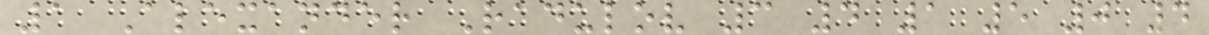1 Alexander Radulov 3 4 1 5 0 4
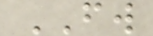FW
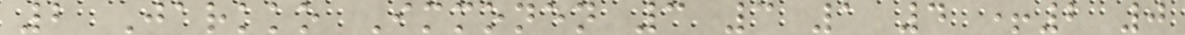2 Jarkko Immonen 3 3 1 4 +2 0
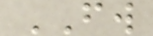FW
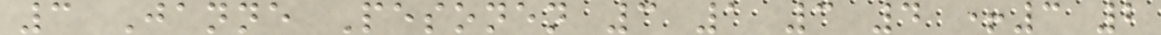3 Janne Pesonen 3 1 3 4 +3 2
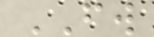FW
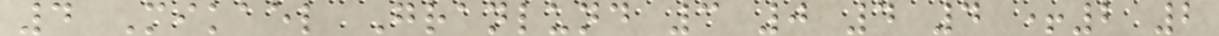4 Mikael Granlund 3 0 4 4 +2 2
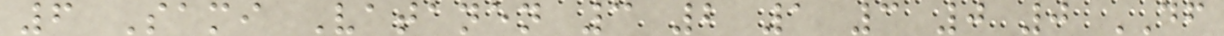6 Sami Vatanen 3 2 1 3 0 0 DF
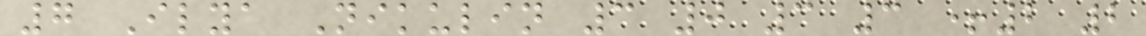7 Ilya Nikulin 3 0 3 3 +2 2
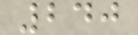240
